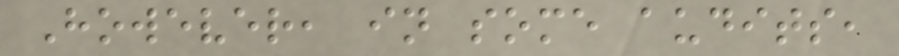However, in some audits,
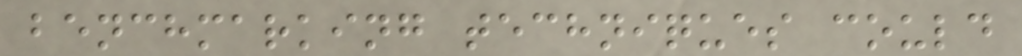benchmarking techniques could
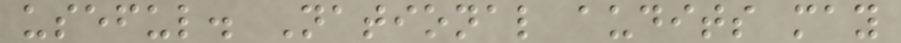useful. National audits may
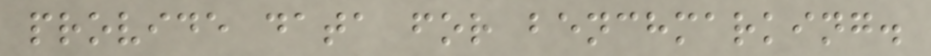provide data for benchmarking.
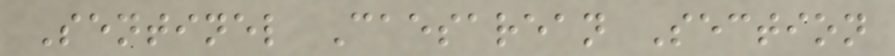Sentinel Caesarean Section
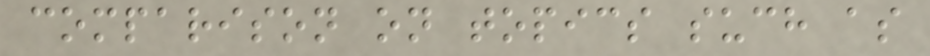comparison on topics such as
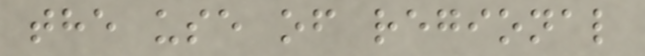the use of regional
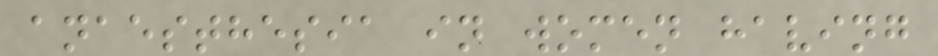anaesthesia in women having
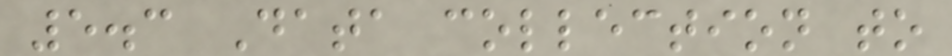5.3 Data collection to
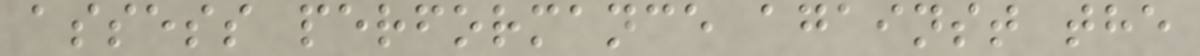assess performance against the
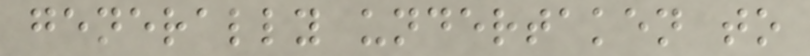generally undertaken to
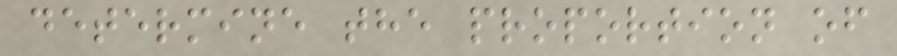determine the proportion of
